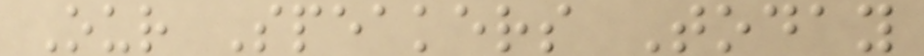Our Speakers Today
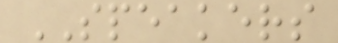SPEAKERS
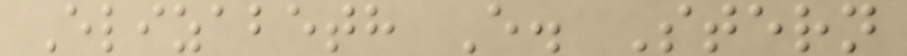Elizabeth E. Stern
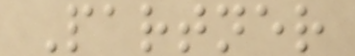Partner
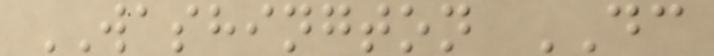WASHINGTON DC
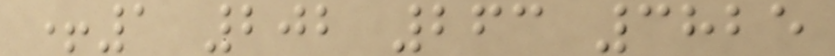+1 202 263 3825
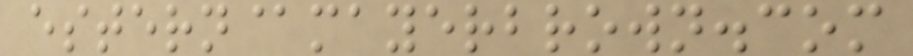estern@mayerbrown.com
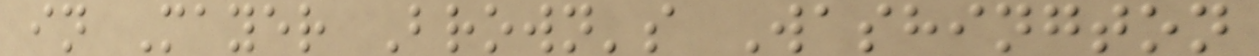in Mayer Brown's Washington
